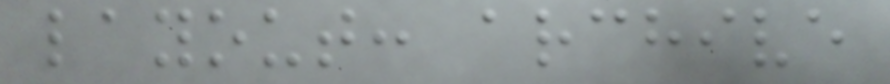layout: archive
